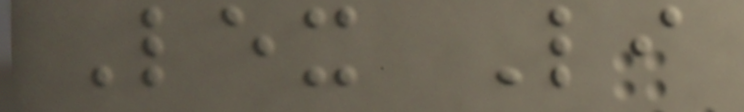Lex Li
